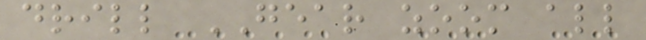drill GEAR zoom all
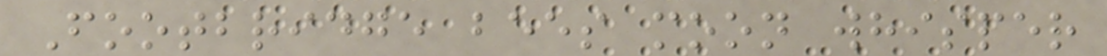Footbridge bees moon whisper
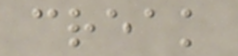creak
